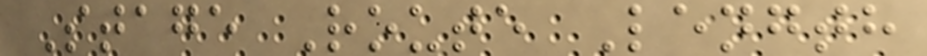Stage Route Length
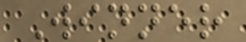Winner
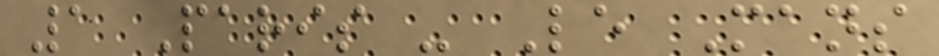1 Paris - Le Mans
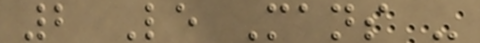2 Le Mans -
